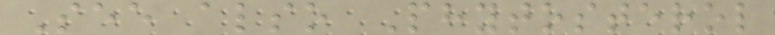See also Phytosterol
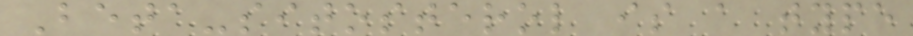Beta-sitosterol is a type
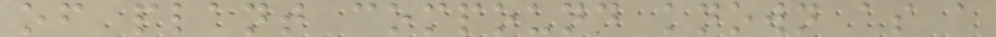of plant compound known as a
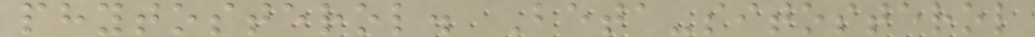phytosterol. Beta-sitosterol
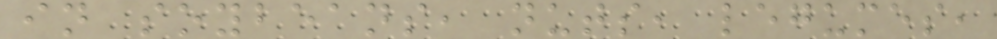in soybeans, nuts, legumes,
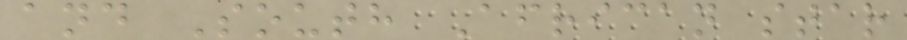and South African star
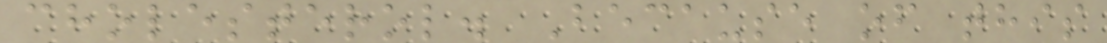cholesterol. Because of this
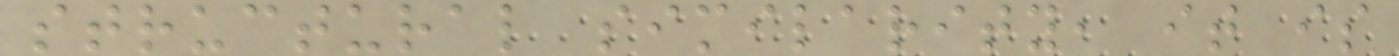structural similarity, it is
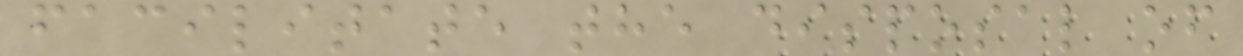facilitate the disposal of
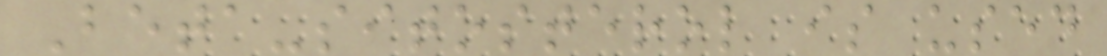Beta-sitosterol is used
